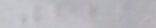221
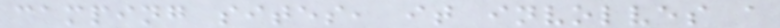camping sites, it involves a
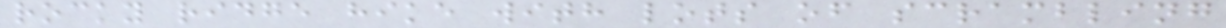rocky ridge hike with lots of scrambling
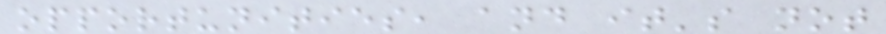opportunities, and it's not
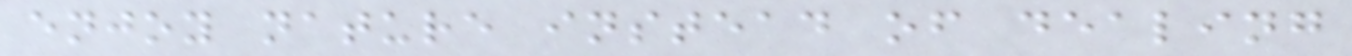enjoy nature instead of dealing
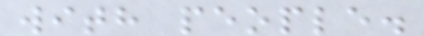with people.
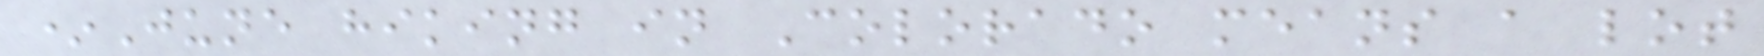*June hiking in Colorado means a lot
